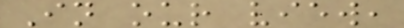In our view,
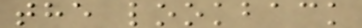the lookback
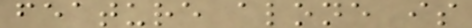feature alone is
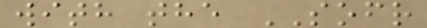with the SOFR
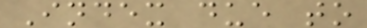Index due to
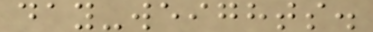day-weights.
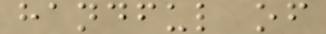handful of
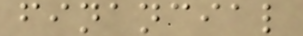financial
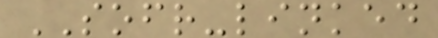SOFR-linked
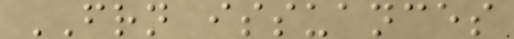FRN issuances
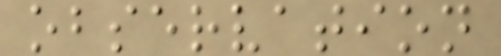observation
